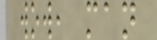wow, man
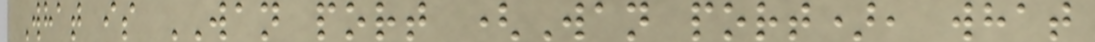What is WAN port (Wan port), what
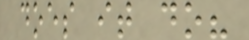does it do?
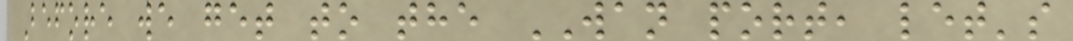Before we get to the WAN port, let's
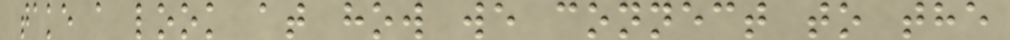take a look at how we connect to the
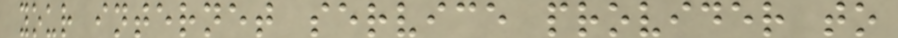your internet service provider to
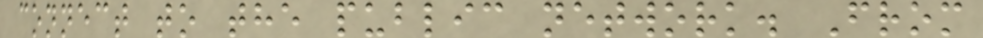connect to the public network. From
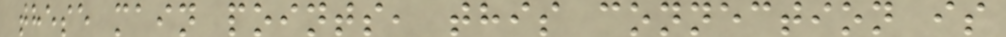these main points, this connection is
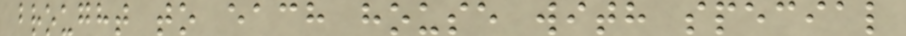brought to each house with special
